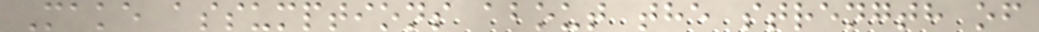Make assumptions about the strength of
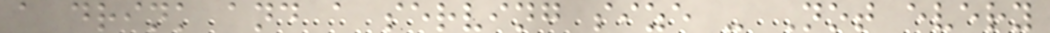a drink and a serving size - Not every
